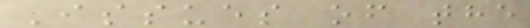Issues of the
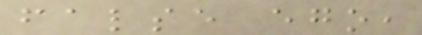false ego,
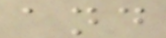and
